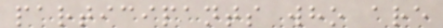participants who are
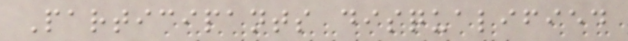Participants disqualified
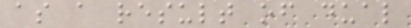as a result of dual
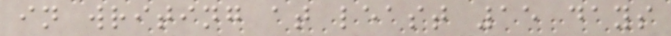in writing at least 15 days
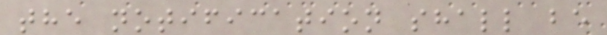the notification shall be
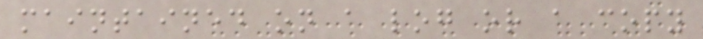maintained on a log or a copy
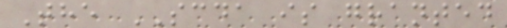The SCDA is granted
